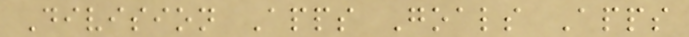Division Apps Goals Apps
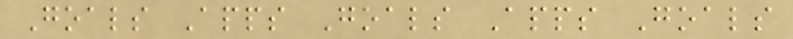Goals Apps Goals Apps Goals
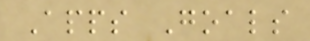Apps Goals
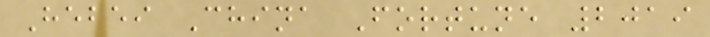Hebei China Fortune 2019
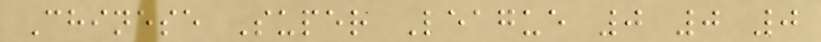Chinese Super League 0 0 0
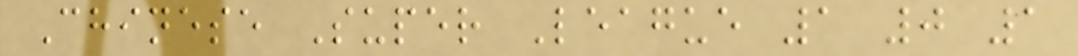Chinese Super League 1 0 1
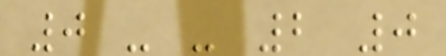0 - - 2 0
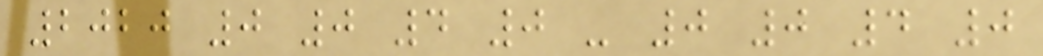2020 0 0 4 0 - 0 0 4 0
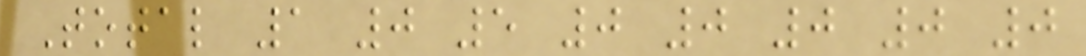Total 1 0 5 0 0 0 0 0
